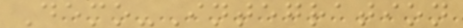Demo-Integration
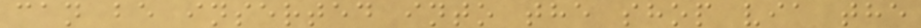can be inserted into the shop via the
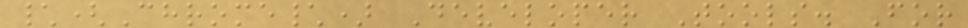\(Chrome\) Developer Tools. For
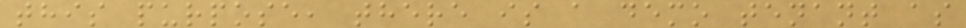this purpose, there is a demo tenant as
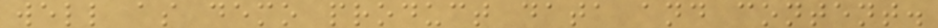well as demo product data and content.
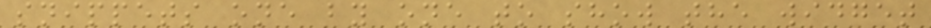snippets one by one to show the widget
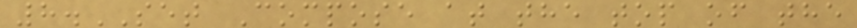8.SET Compose at the top of the
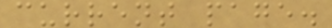current page.
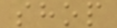shop
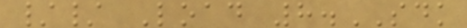// Load 8.SDK
